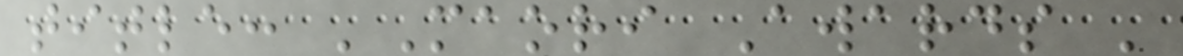title: 'Maori Awards '
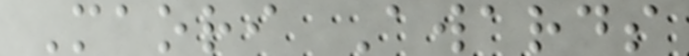Maori Awards
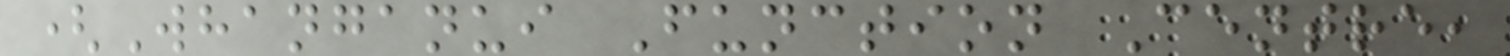(Whanganui Function Centre,
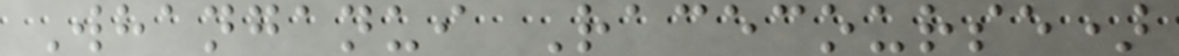Whanganui Racecourse)
